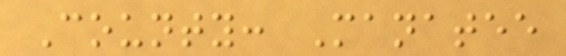County: Manatee
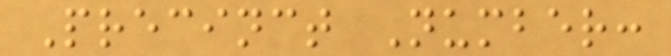Precinct Number:
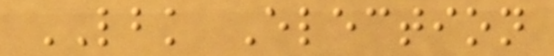LBK Election
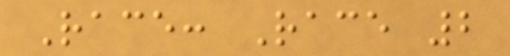Race: Race 2
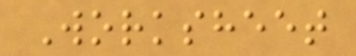Worksheet
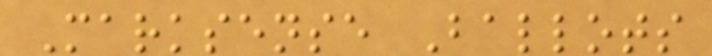Marksense Ballots
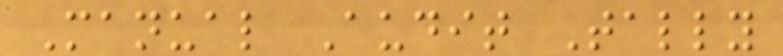Manual Audit Tally
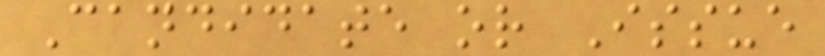Candidate or Issue
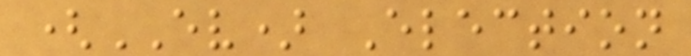(EV) Election
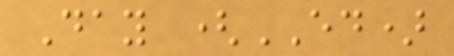Day (ED)
